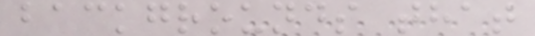backgrounds that
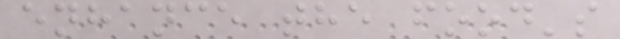enhance the food's
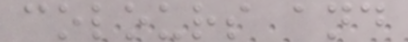colours and
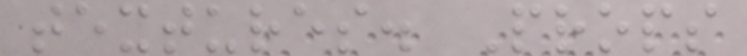textures. Props
